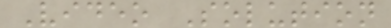Video Solution
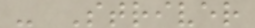- Striver
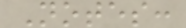Notes:
